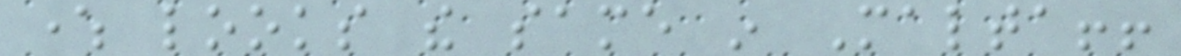where looks the same in Malta!!
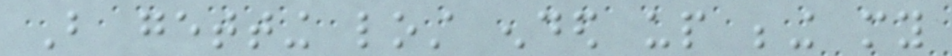But getting lost ended up being my
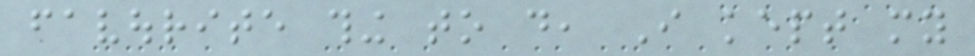favourite thing to do, I kept my
